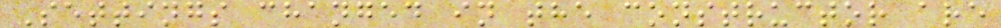Settings changed in the constructor are
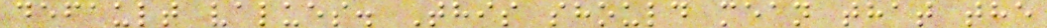default values. This should mean that the
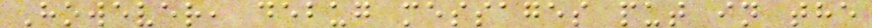However, debug messages put in the
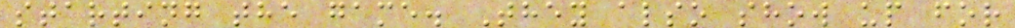starting the game. They also show up for
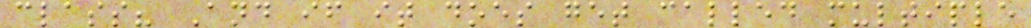class? And if it does get called multiple
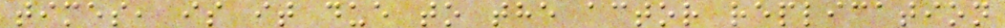times, is it due to the actor replication
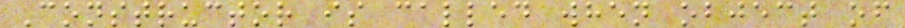Constructor is called when object of
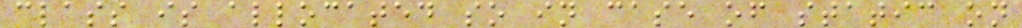class is allocated so in case of static on
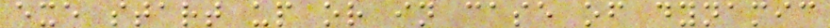exe start up or in case of dynamic
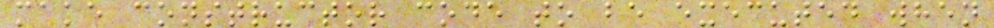make constructor code to be executed when
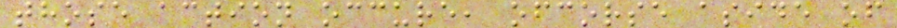those action occure, ofcorse aside of
